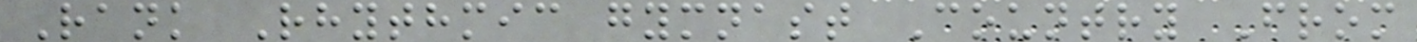Rank Rhythmic gymnast Country From
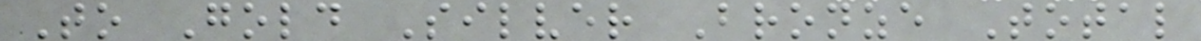To Gold Silver Bronze Total
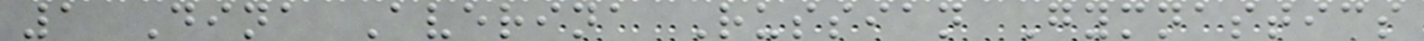1 Dina Averina Russian Gymnastics
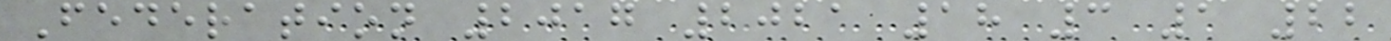Federation 2017 2021 18 3 1 22
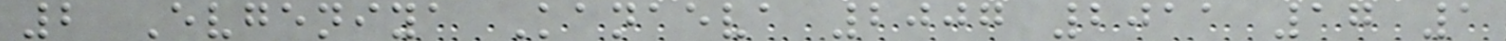2 Evgeniya Kanaeva 2007 2011 17 1
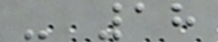- 18
